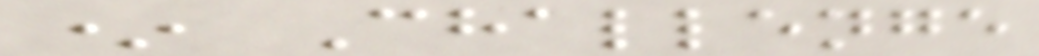* Challenge
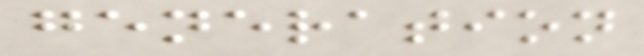generation
